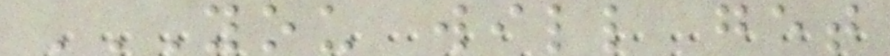YOU WILL GET
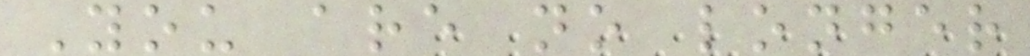You are no longer
